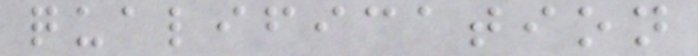qualification
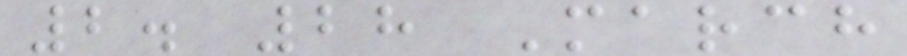2. 28 March
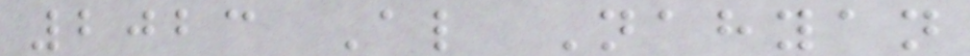2023 Al Nahyan
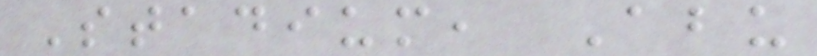Stadium, Abu
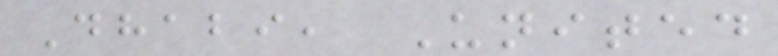Dhabi, United
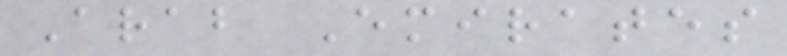Arab Emirates
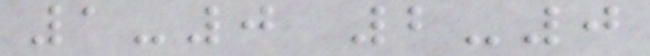1-0 2-0
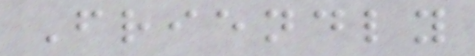Friendly
